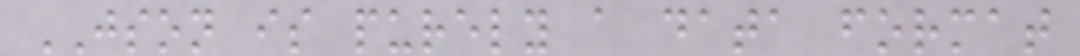JSON is purely a data format
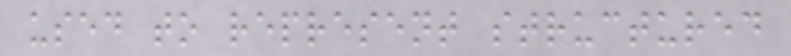used to represent structured
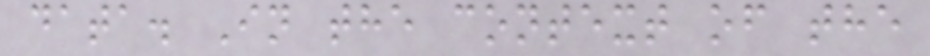data. In the context of the
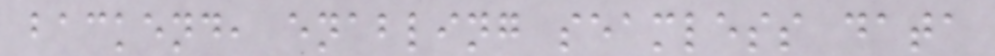backend, enabling seamless data
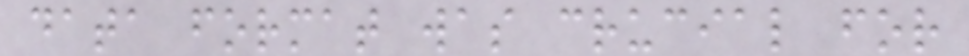data format was crucial for
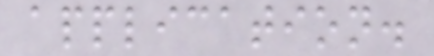application.
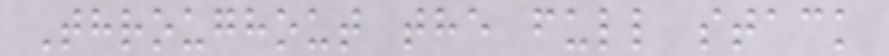Throughout the full stack
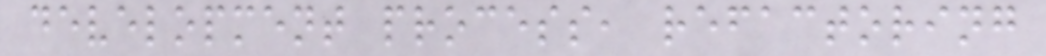development process, refactoring
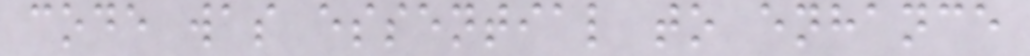code was essential to enhance
